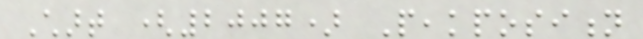Chart (2007) Peakposition
